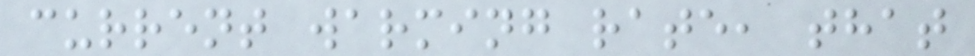current warming rate, that
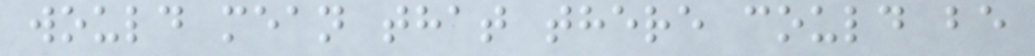would mean that there could be
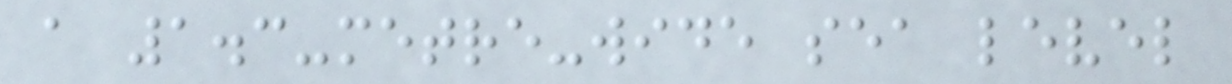a 1.3-metre-wide sea level
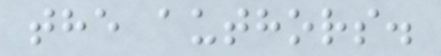the authors.
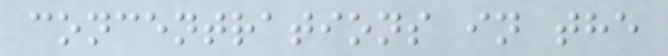concentrations in the
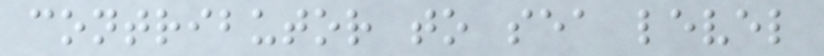contributor to sea level
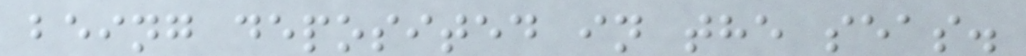being deposited in the seas.
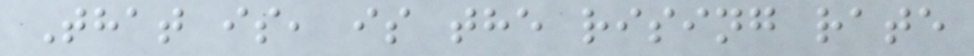That is, is the rising rate
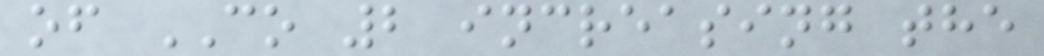of CO 2 increasing the
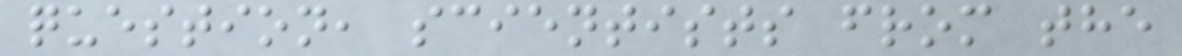question, scientists from the
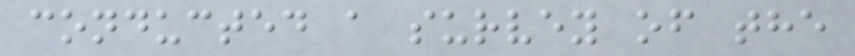conducted a survey of the
